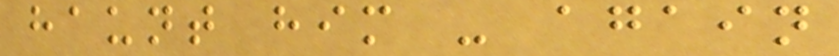haunt him - again
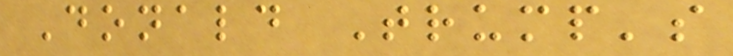Donald Trump's
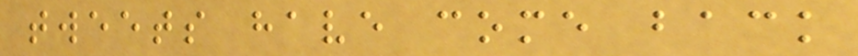tweets have come back
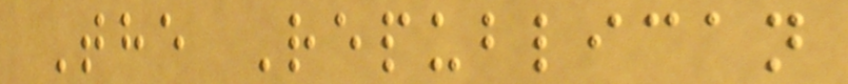The Republican
